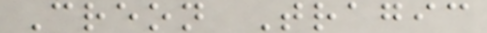Creon Tragic
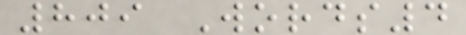809 Words4
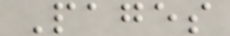Pages
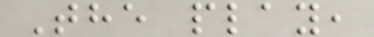The play,
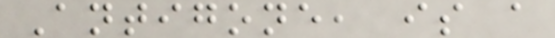Antigone, is a
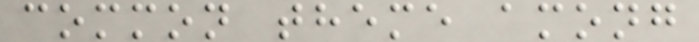common theme among
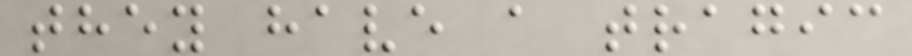they have a tragic
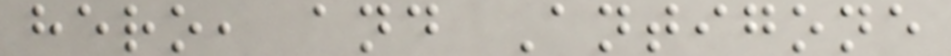hero, and Antigone
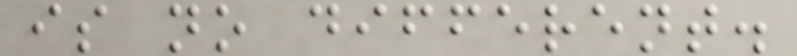is no different.
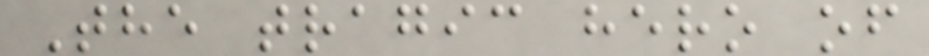The tragic hero of
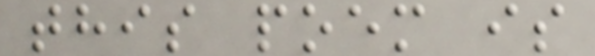this poem is
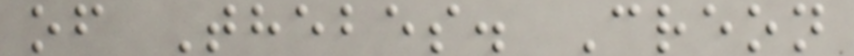of Thebes. Creon
